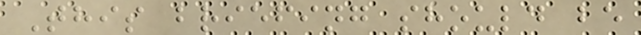This briefing should be
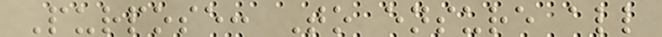Purpose: To ensure all
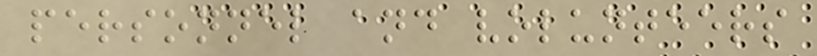personnel and volunteers
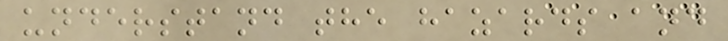understand the hazards and
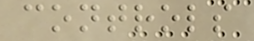controls
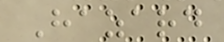Hazard
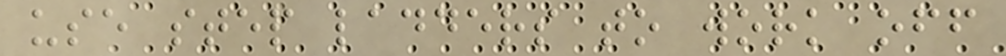use step ladders to work off
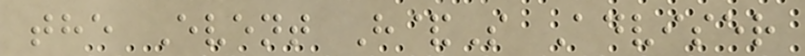the Event H&S Adviser
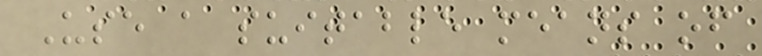Use a suitable means of
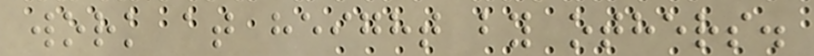work at height by others.
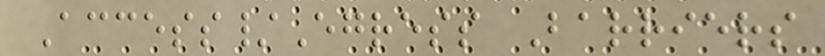Access/Egress Barriers
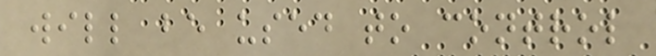will be used to control
